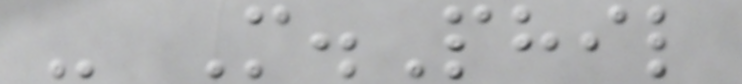- M.Phil
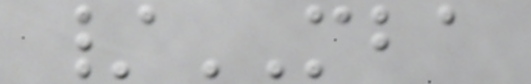/MBA
